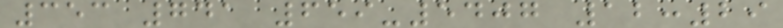353 741 659-5407 12:29
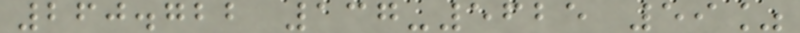260.722 137-5625 59%
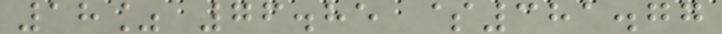18% 76.85 $381.77
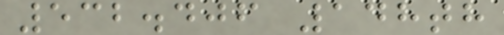532.406 148th
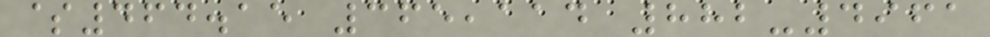$464.15 365,114 882-4961
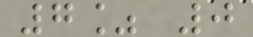7% 0
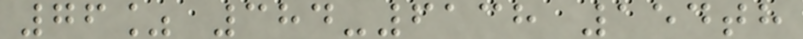76% 384-6138 154th
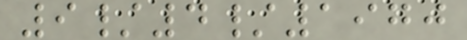9/4/1970
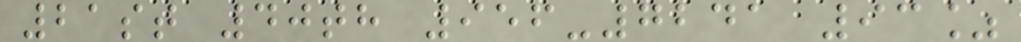21st 40th 956-7241 93%
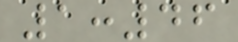1:46
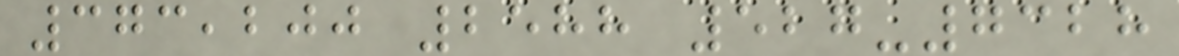373,200 2588 527-7328
